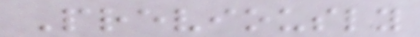Previously
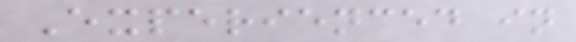Experienced in
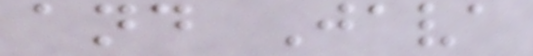and Java
